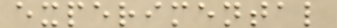experimental
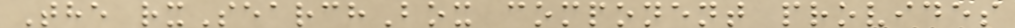The rxSearchBox component provides
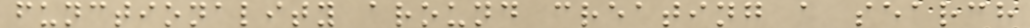functionality around creating a search
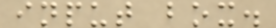input box.
